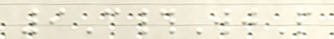9C#WjP
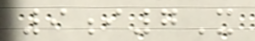9i7X
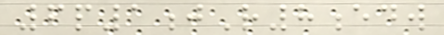6p1jR8edw
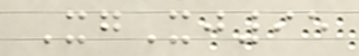XgXj95
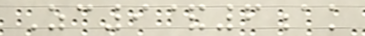Zc9&6ak
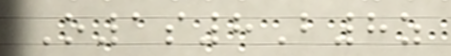O1s8B8z
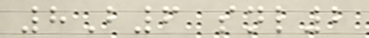8B6 snl2
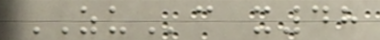ZUc x48
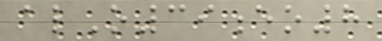alO39eo8
